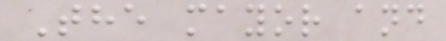The mayor and
